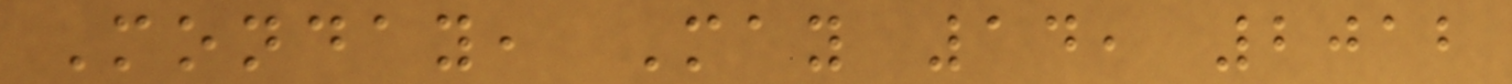Monday, May 14, 2012
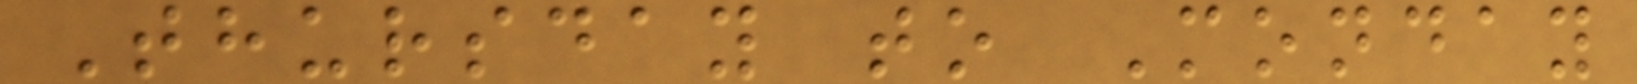Thursday to Monday
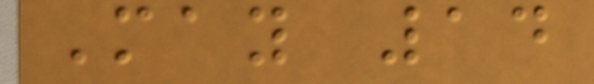May 14
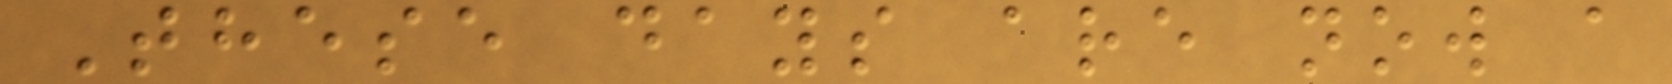These days are now a
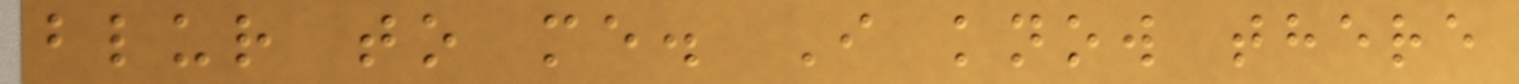blur to me. I know there
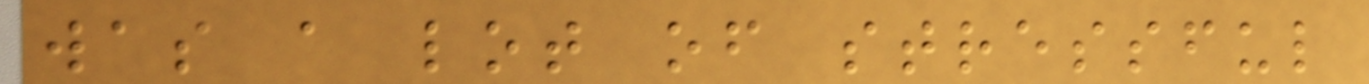was a lot of stressful
